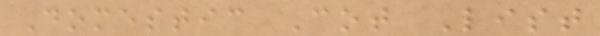Domestic Cot List
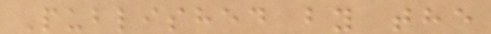Published by the
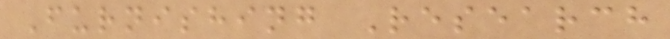Furnishing Research
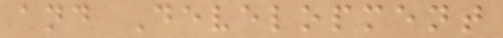and Development
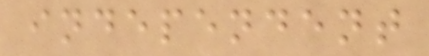independent
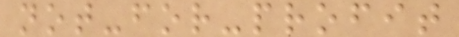not-for-profit
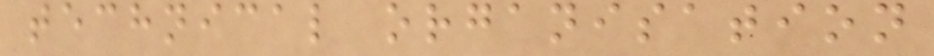technical organisation
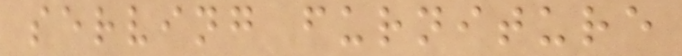serving furniture
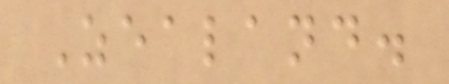Zealand.
